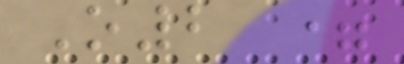O2 =
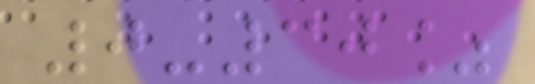0-30%
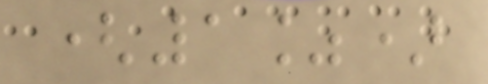(1%)
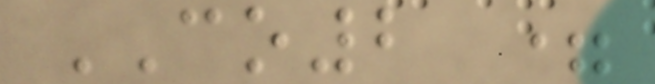CO2 =
